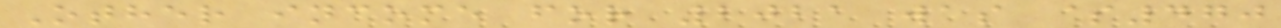Other income for 2021 was $470
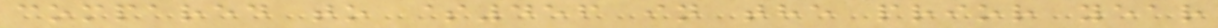compared to $456 in the prior year
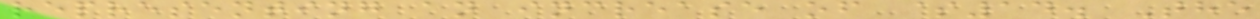representing an increase of $14. The
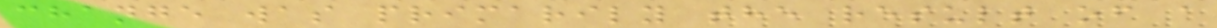change was primarily the result of a
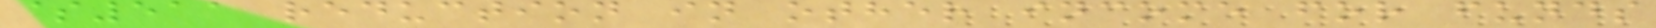$511 reduction in other income for funds
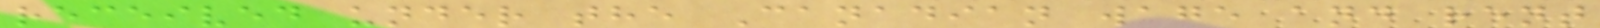received under the Canadian wage and rent
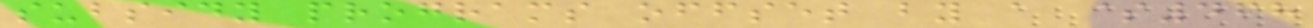subsidy programs offset by a $468
